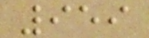959
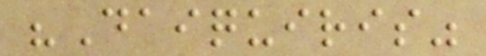"Daiquiris"
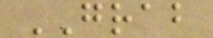GRAB
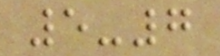5-7
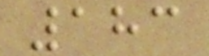183
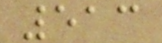513
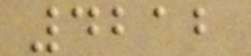4212
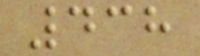438
